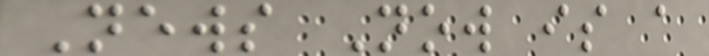News Now is a
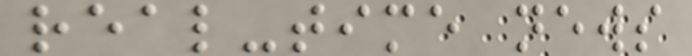real-time news
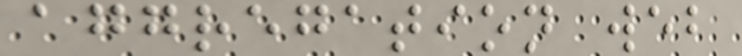aggregation web
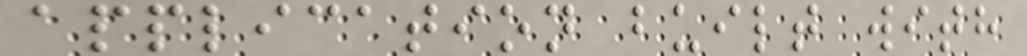application built with
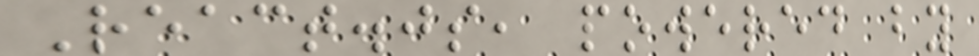React.js, powered by
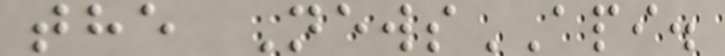the NewsAPI.
